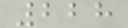228
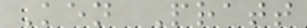Ken Pratt
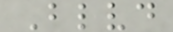Blvd
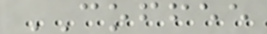COFFEE
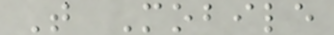T Mobile
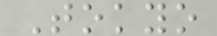Tokyo
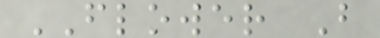FLOWER B
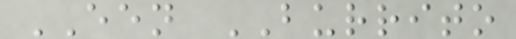EEN BURRITO
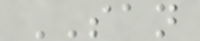SAN
